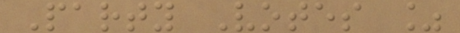Party Votes %
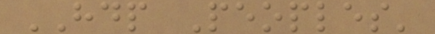HDP Peoples'
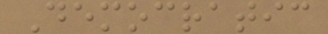Democratic
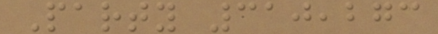Party 310,273
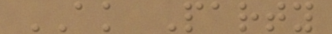AK Party
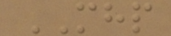MHP
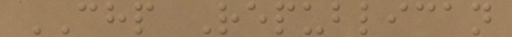CHP Republican
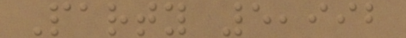Party 5,992
